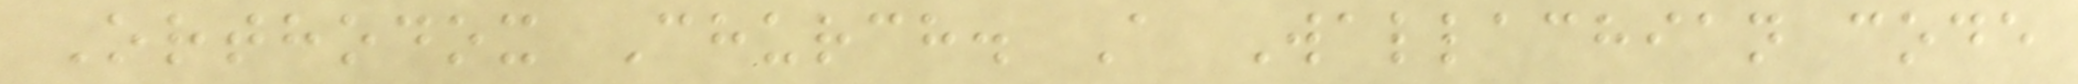Orthodox Church. A Wallachian code
